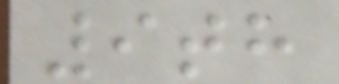9th
